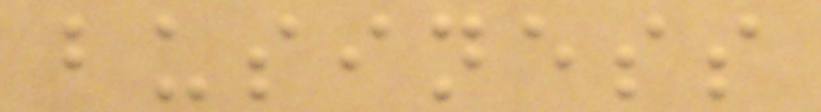business
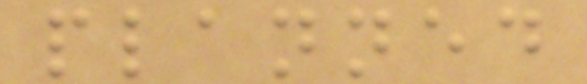planned
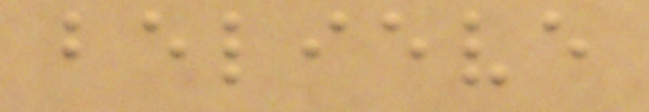believe
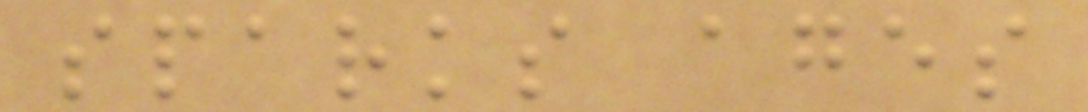sparks ages
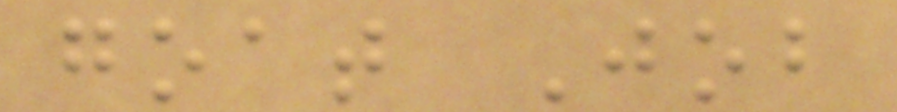goat Job
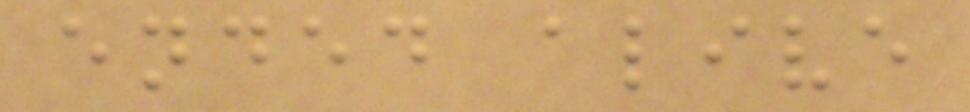ended alive
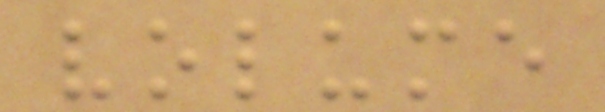volume
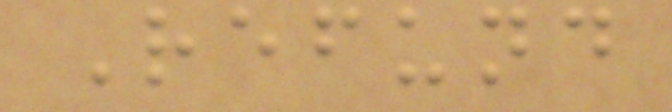Refund
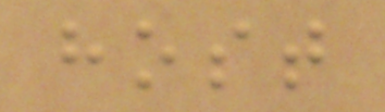host
